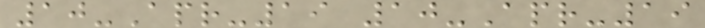10-Apr-19 10-Apr-19
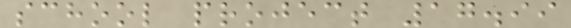school project 17.99
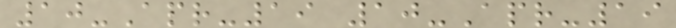10-Apr-19 10-Apr-19
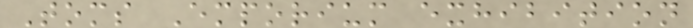Toms Emporium exhibition
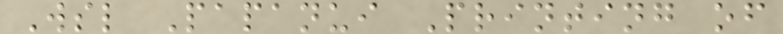Wsl Papanui Printing of
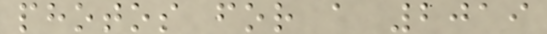photos for a 2019
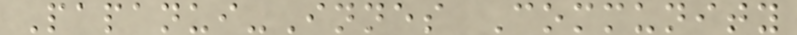Papanui-Innes Community
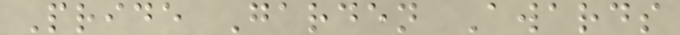Pride Garden Awards
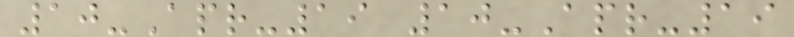10-Apr-19 10-Apr-19
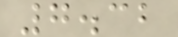7.32
